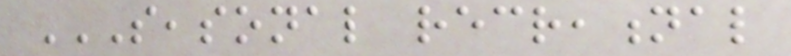SEASONAL RECREATIONAL
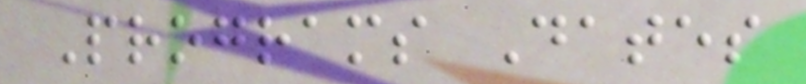Programs Dates
